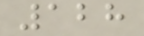128
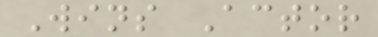Wins Actor
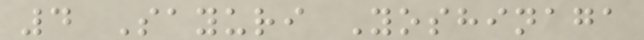4 Sayuri Yoshinaga
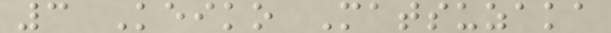3 Keiko Matsuzaka
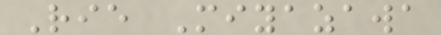Rie Miyazawa
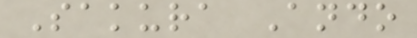Sakura Ando
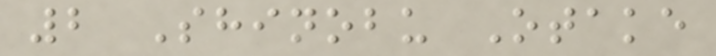2 Shinobu Otake
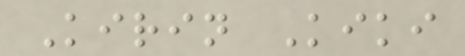Kirin Kiki
